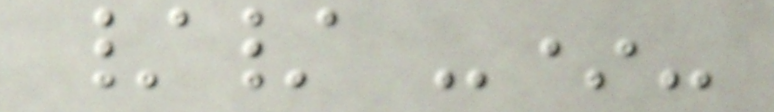// -*-
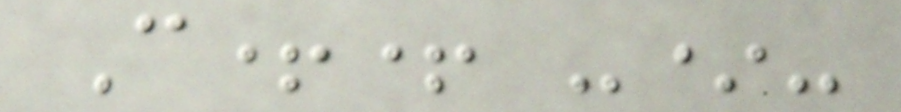C++ -*-
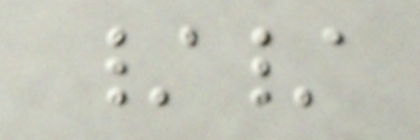//
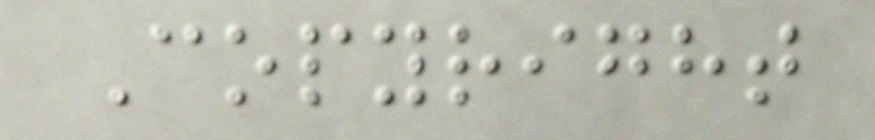Copyright
